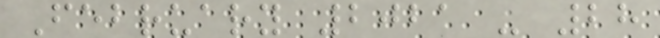February 2021 - 28
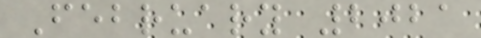February 2021
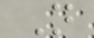N
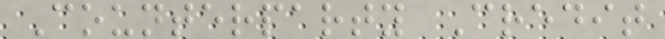Counterparty Credit
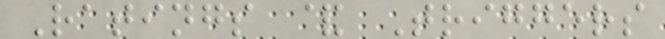Ratings & Triggers
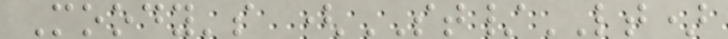Moody's (ST/LT)
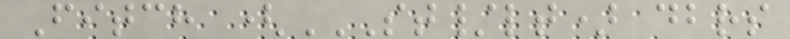Fitch (ST/LT) DBRS
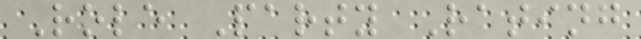Role Party Rating
